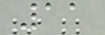11
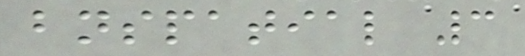bnspatial 3
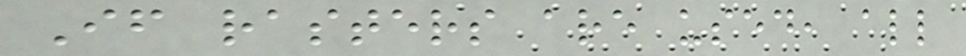If rasters are used, all
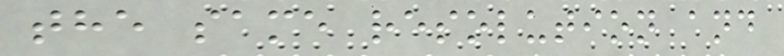the same resolution and
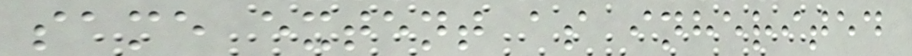same extent as inherited
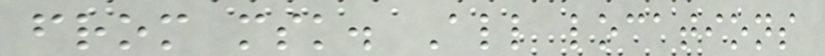from msk. All locations
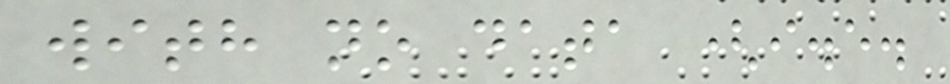with no data (i.e.
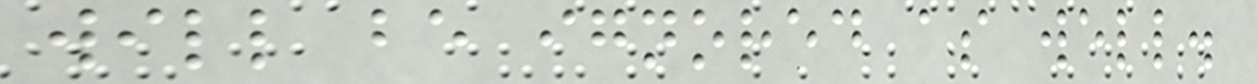will be ignored as well.
